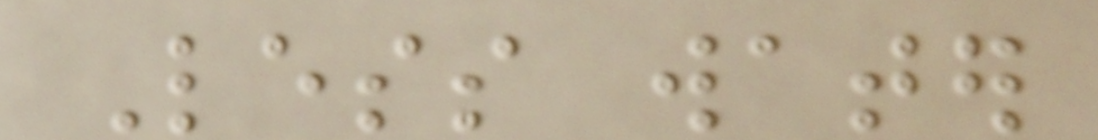Less water
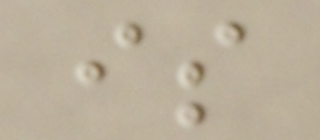is
